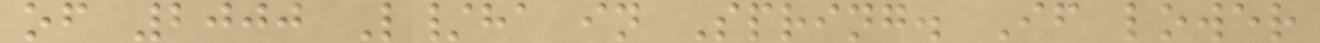of 2000 L/ha in Spring. If lower
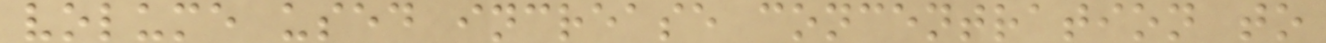volume used increase concentration to
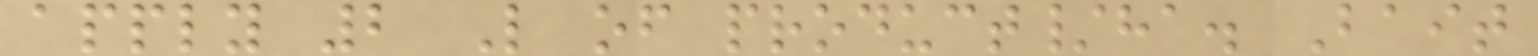apply 2 L of product/ha. Bait
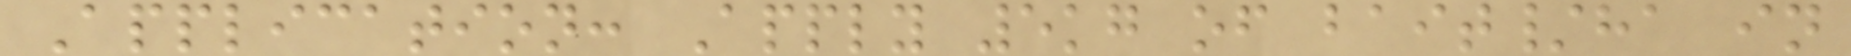Application: Apply 5kg of bait/ha in
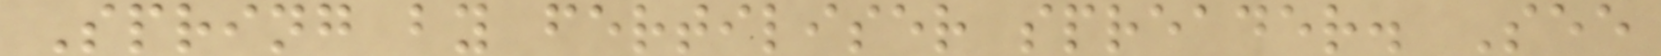Spring by fertiliser spreader. See
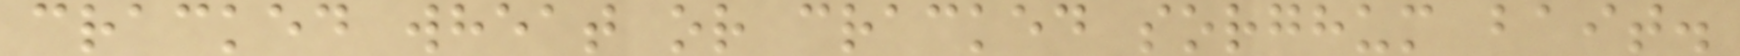cracked wheat or cracked sorghum bait.
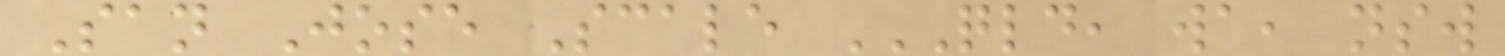San Jose Scale QLD, WA, NSW
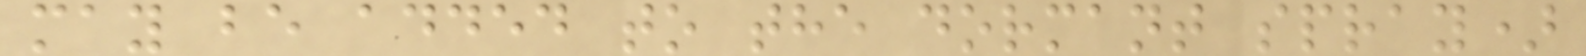may be added to the dormant spray)
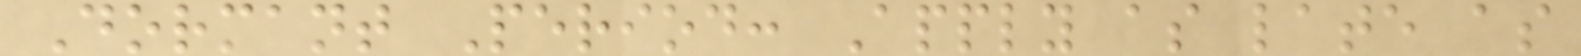Dormant Period: Apply as late as
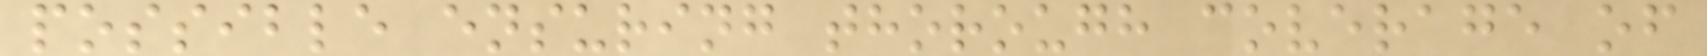possible ensuring thorough coverage of
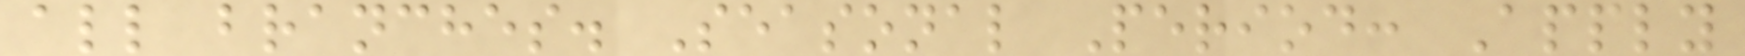all branches. Seasonal Period: Apply
